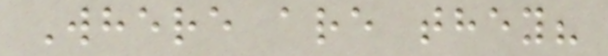Where are they?
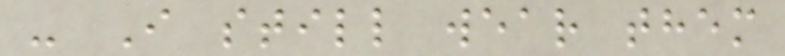- I still wear them
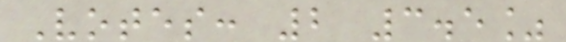Votes: 2 3.5%
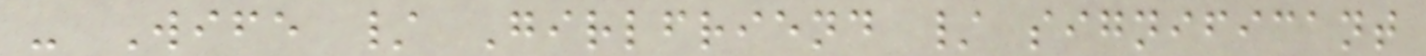- Wife / Girlfriend / significant
